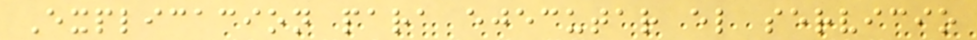Explicacion para ejecutar el servicio
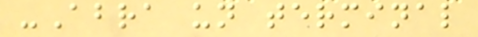-Abra un terminal
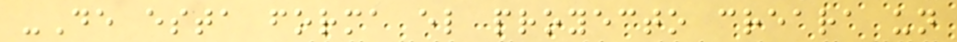-De esta forma el proyecto creara un
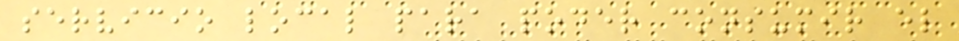servicio local para poder consumir el
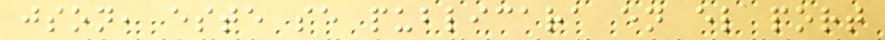json, este se publicara en el port
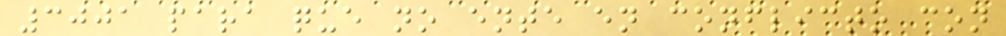3001 para que no ente en conflicto con
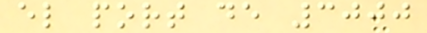el port de 3000
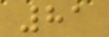81
